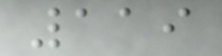119
